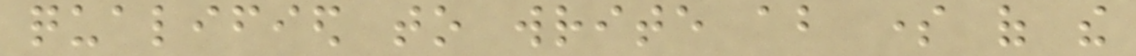qualified to write about some of the
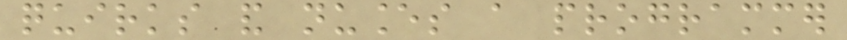quirks and nuances a programmer
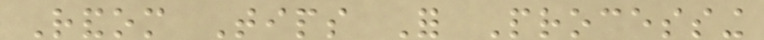Random Tips For Processing
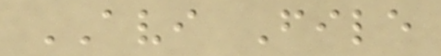AVI File
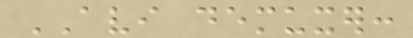AVI demuxer:
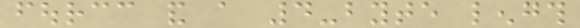fourcc and a 4-byte length
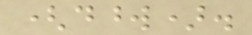(dword).
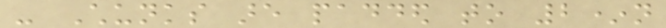- Chunks are padded to 2*n
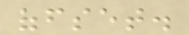offset.
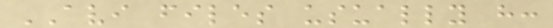AVI files usually have:
